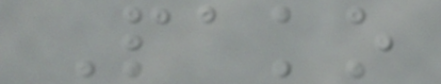Pako
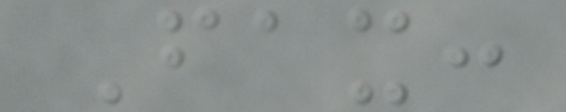Fax:
